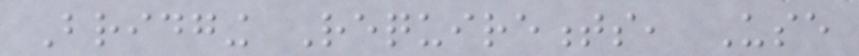Bridging Requirements, Use
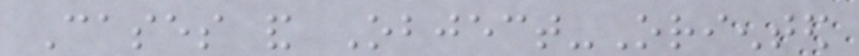Cases and Object-Oriented
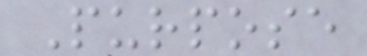Purpose
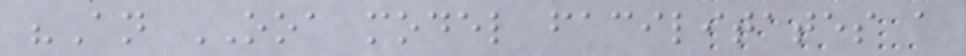"An OOA model facilitates a
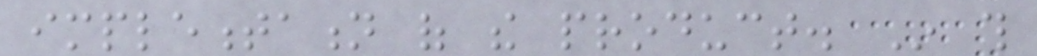implementation of the product. In this
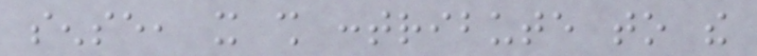sense, it shall contribute to the
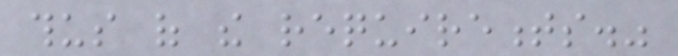thus of the requirements."
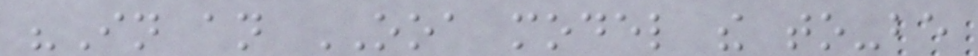"In an OOA model the to-be
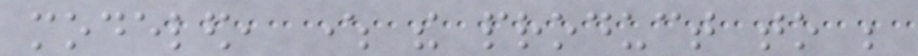modeled, where the product to be
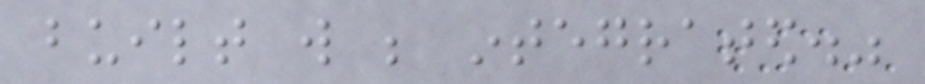built will be integrated."
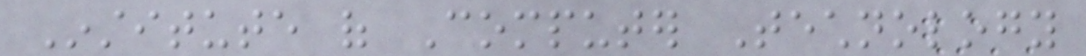Institute of Computer Technology
